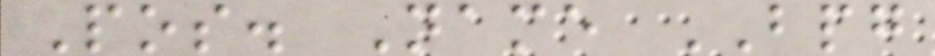Pos. Name BPG
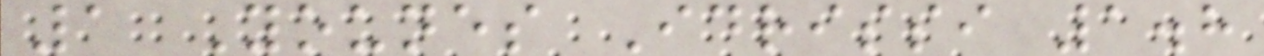1 Younes Idrissi 1.8
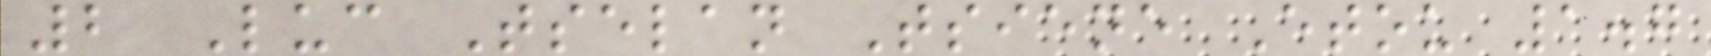2 Luc Tselan Tsiene Etou 1.7
